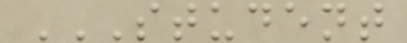STUDENT
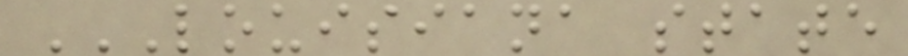LOUISIANA STATE
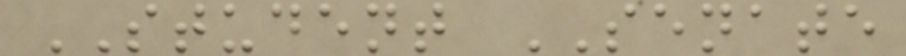STUDENT SENATE
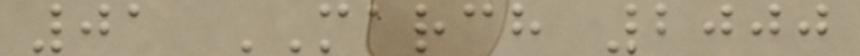01 MARCH 2000
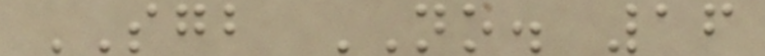SGB NO. 16
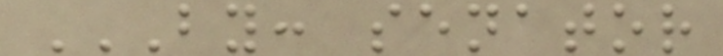BY: SENATOR
